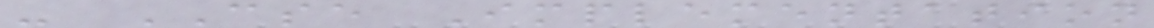- CSE Implementation
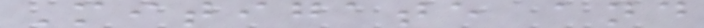Mitigate and
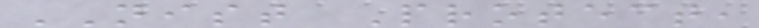NIST Protect,
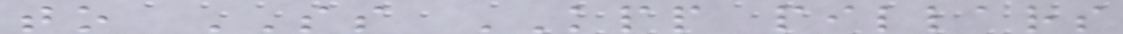to SS KPP pillars
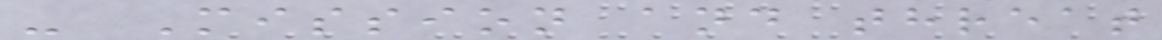- Mission and threat
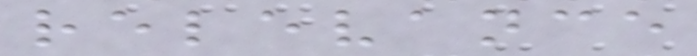relevance
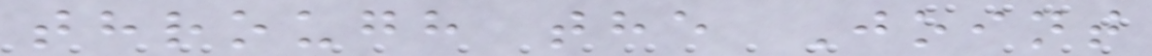through the Joint
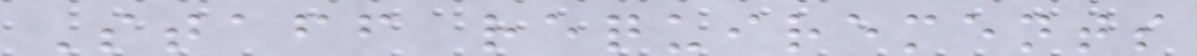Staff requirements
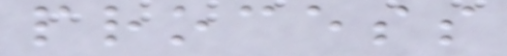process
